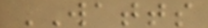WATTS
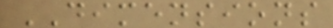DIMENSIONS
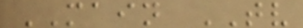MAIN TV
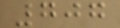707
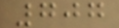707
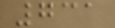731
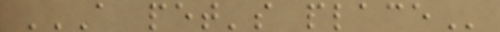A PET'S PLACE
